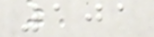101
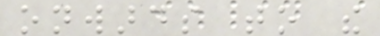onwards to the
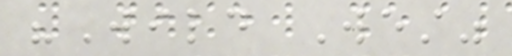"Wild West"
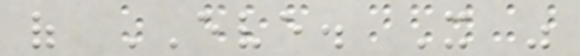of EVE. It was
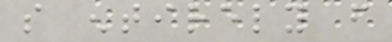so entirely from
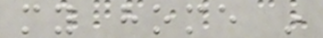my home in
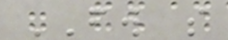FW so
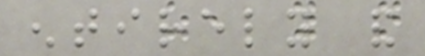entirely and
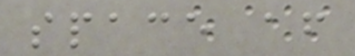space after
